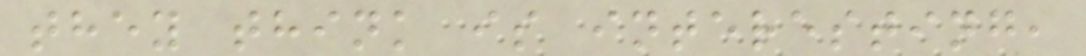they think is interesting,
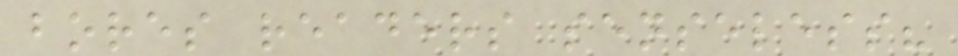bores readers senseless?
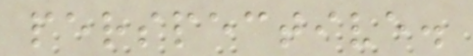perspective.
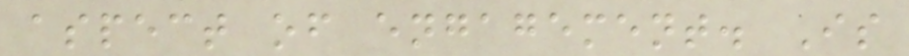aspect of engagement. Is
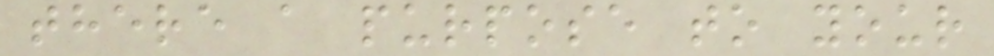there a purpose to your
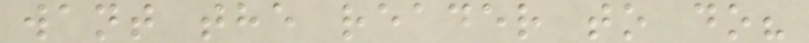want the reader to do?
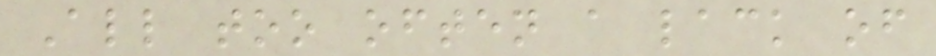All too often a lack of
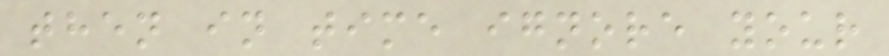then in time ignore your
